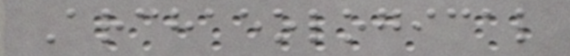Archaeological
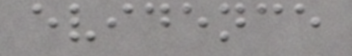evidence
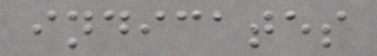indicates
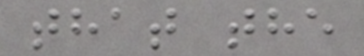that the
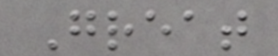Great
